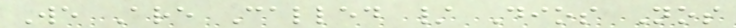We Are Called / Dios Nos
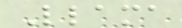Llama
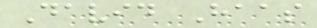David Haas
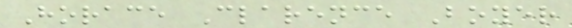Horace Clarence Boyer
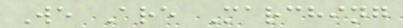We Are Marching
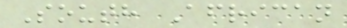South African
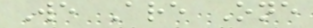We Are One
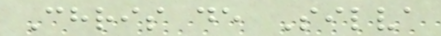Chris de Silva
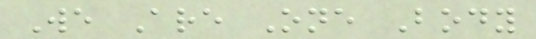We Are One Body
